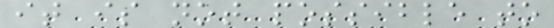it is not possible to
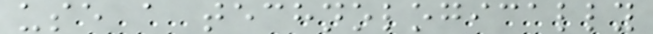use a technologically
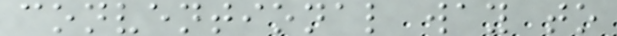conventional way to
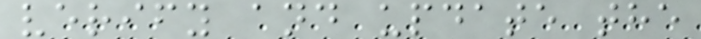verify and update the
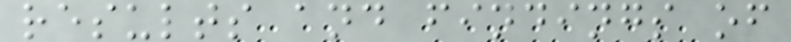results and findings of
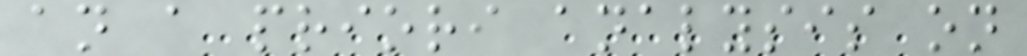an a priori analysis on
